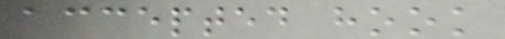accepted hook
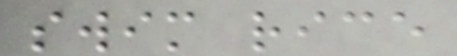swim rice
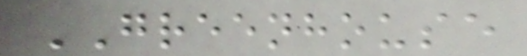GREENHOUSE
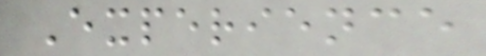Experience
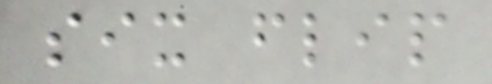six flip
